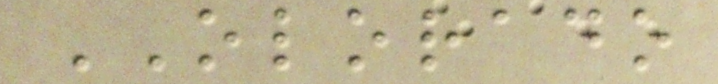OLORADO
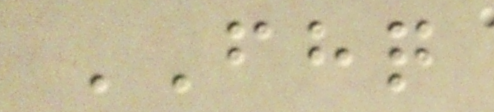FHQ
